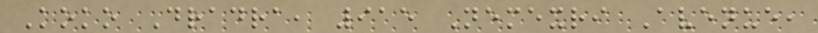Koko Dradra, 915 Nemexri Avenue,
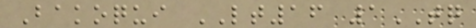Bakoqui LT16 1TQ
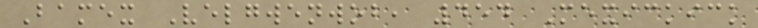Bamex Velgwenwob, 454 Mexickick
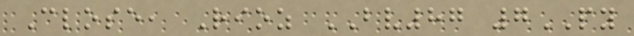Close, Rioz BV87 7PY
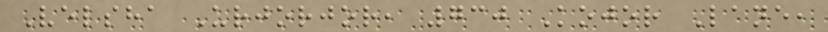Velsha Urjorjor, 730 Kojor Lane,
